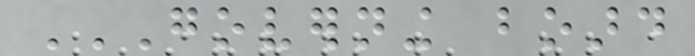GOVERNING BOARD
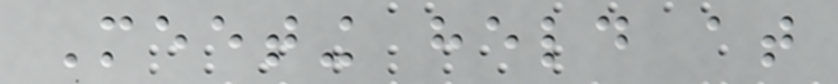Meeting held at
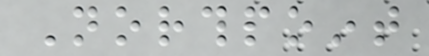Northpoint
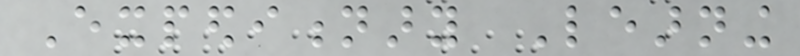Expeditionary Learning
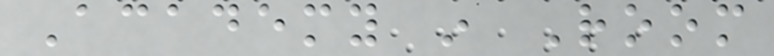Academy in Room
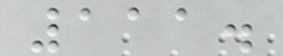111.
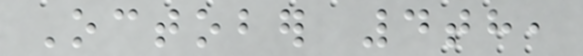October 4th,
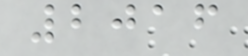2016
